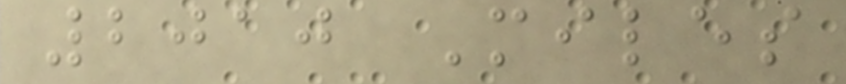2010 Miles
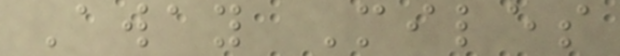Away Miles
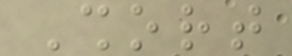Short
